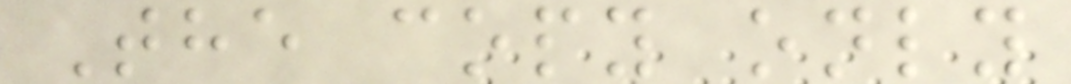The copy only
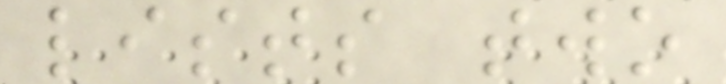lists two
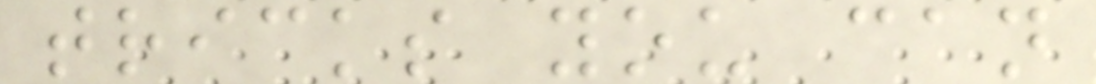tricks you can
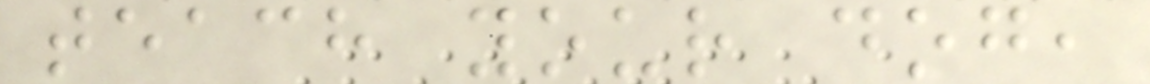teach your dog,
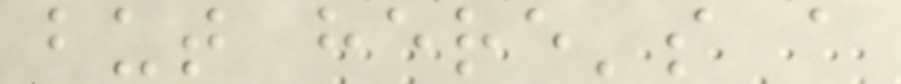but here's a
